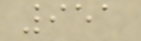951
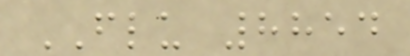FLU 8854
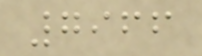7966
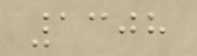1308
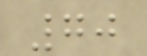70
